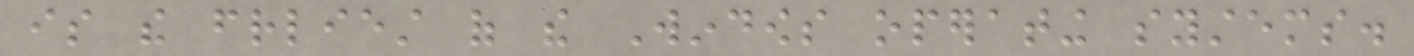is the friendliest of the Windows operating systems.
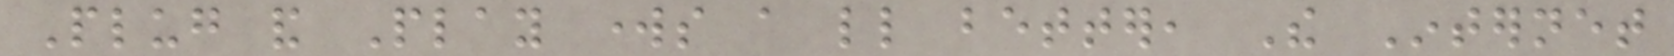Plug and Play works a little better, The Internet
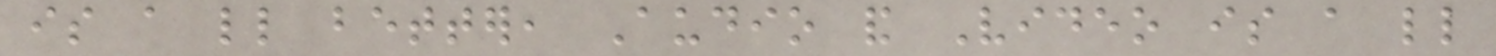is a little better, Audio and Video is a little
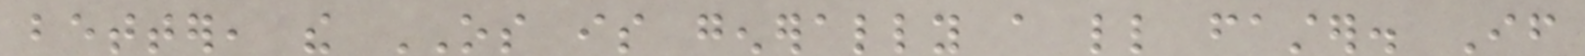better, the OS is generally a little faster. If
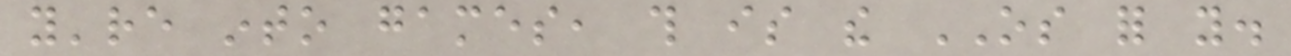you're into games, this is the OS for you.
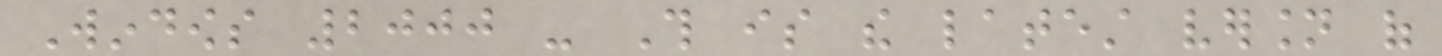Windows 2000 - This is the latest version of
